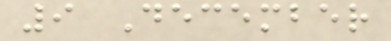9 December
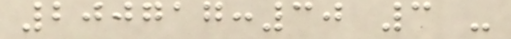200717:30 3 -
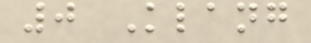0 Klang
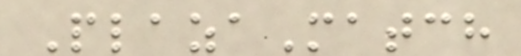PlazaMatch
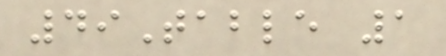49Table 1
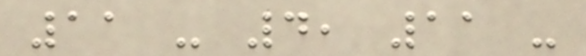11 - 4, 11 -
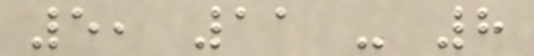5, 11 - 8
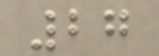27
